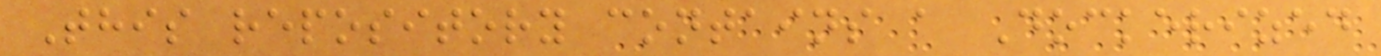This repository contains a Dockerized
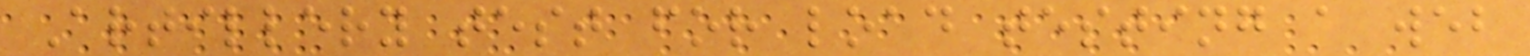Artillery test for load testing a web
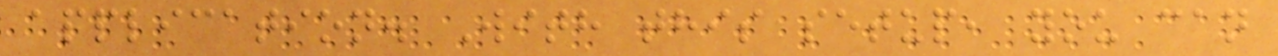application. With this setup, you can
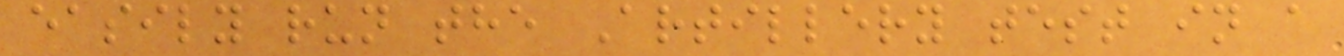easily run the Artillery test in a
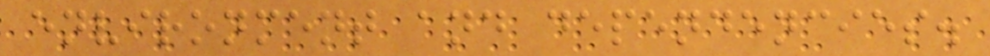environment and dependencies.
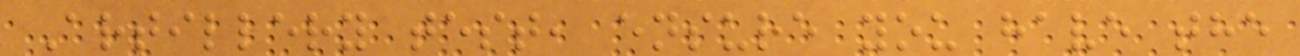Artillery test, ensure you have the
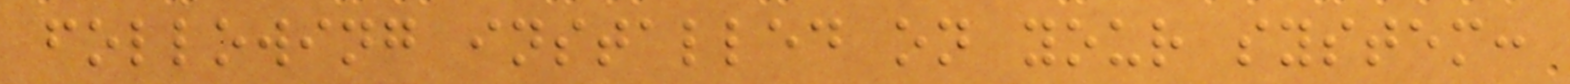following installed on your system:
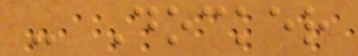- Docker
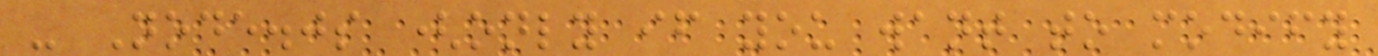- Node.js (only if you want to modify
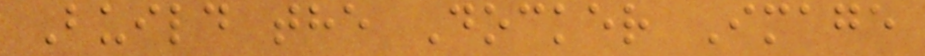Build the Docker Image
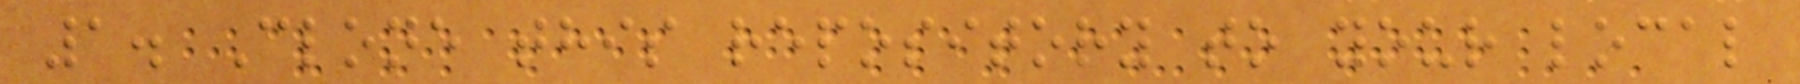1. Clone this repository to your local
